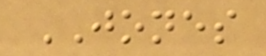JONES
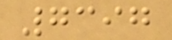7397
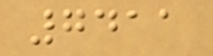7411
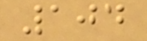104
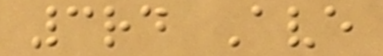3rd Ave
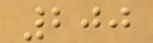200
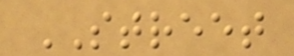STREET
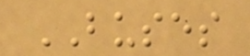BUSES
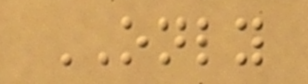ONLY
